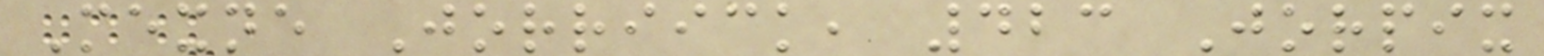Mexne Jorriick, 423 Jorpix
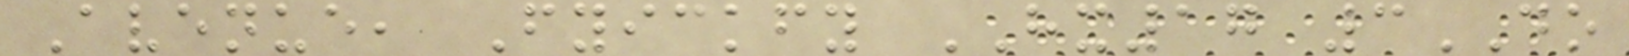Avenue, Fyickfy HX17 3DO
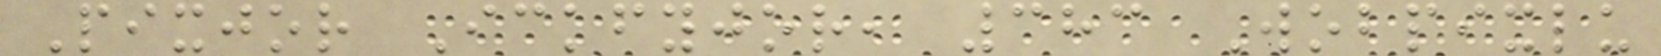Pixjor Ickfyjor, 383 Wobpixlu
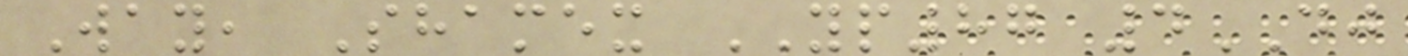Way, Shamex YP87 4DJ
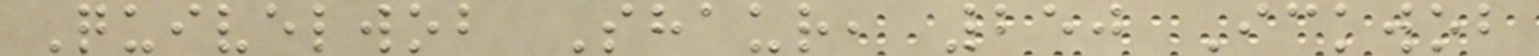Quivelwob Shaur, 250 Ickwob
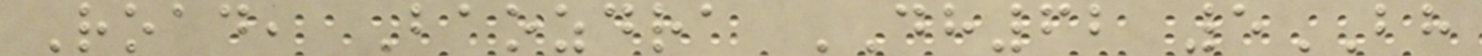Road, Baozdra DH62 5BH
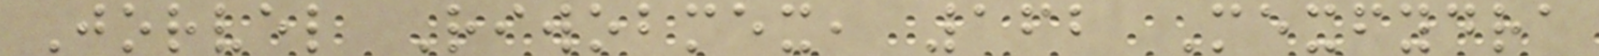Jorvel Riwobmex, 162 Mexfydra
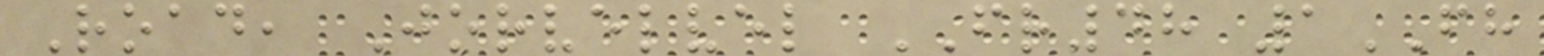Road, Jorvelvel FR48 1FH
